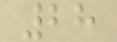28
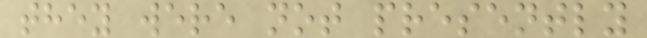they were not presently
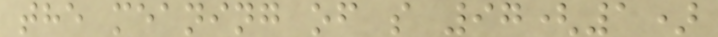the meaning of s 97(1)
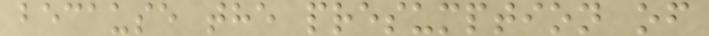because the presumption of
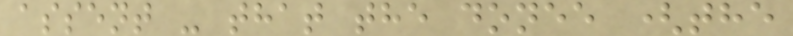assent - that the donee (the
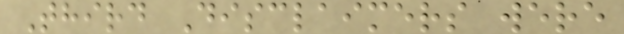Third Disclaimers were
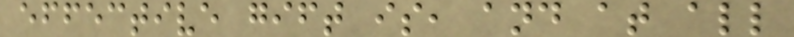effective gift is, and at all
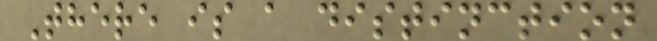There is a distinction
